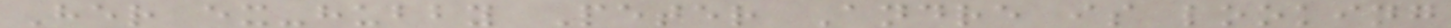Her ex-hubby Peter Andre is looking
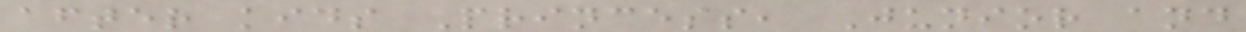after kids Princess, Junior and
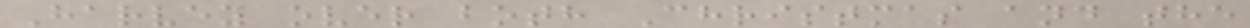Harvey over both Christmas and the
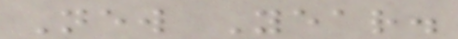New Year.
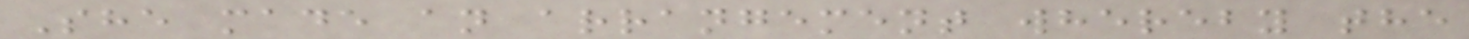She made an arrangement whereby the
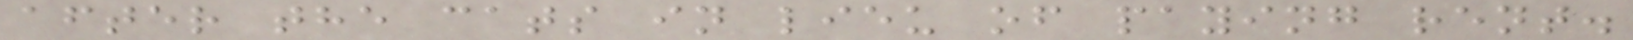after the cats in lieu of paying rent.
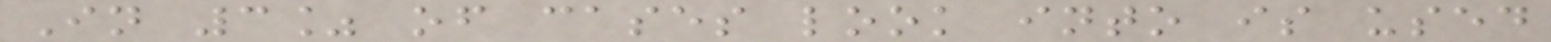In 3% of cases look into is used
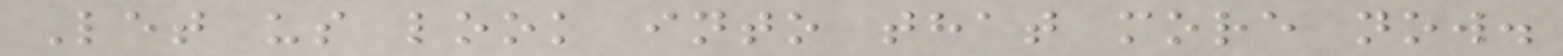Let us look into that more now.
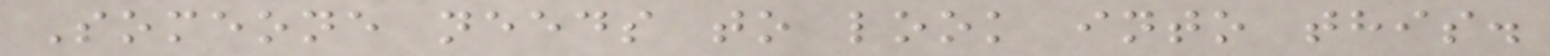Someone needs to look into this.
